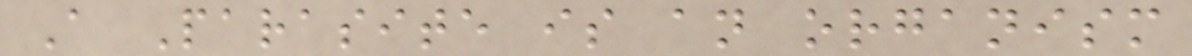A Parasite is an organism
